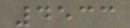4533
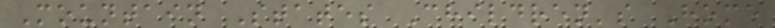Mountain States Children's Home
